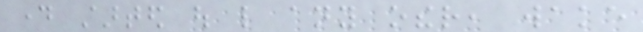day started out like any other, wake
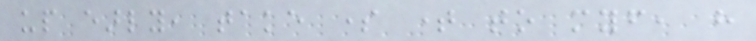up early, take some time to myself, have
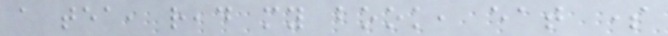a tea, read my book, eat some
